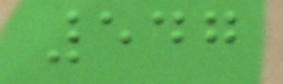547
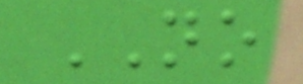NO
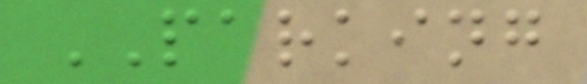PARKING
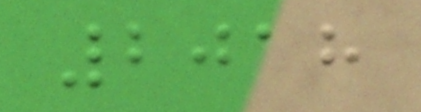2018
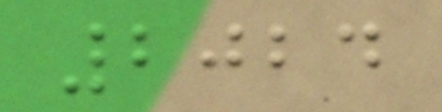2024
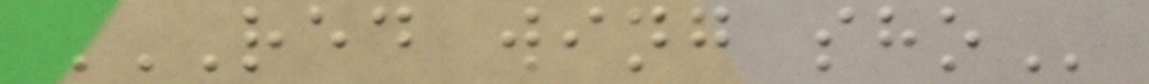RED WING SHO
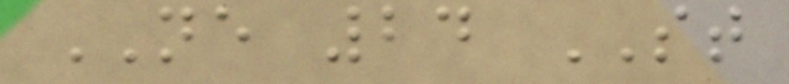NE 24 ST
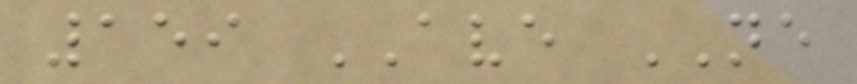159 AVE NE
